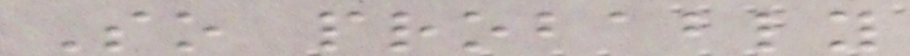So probably
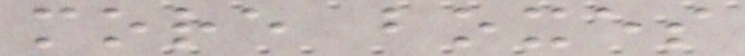more boxes
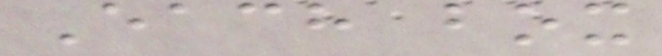Each box
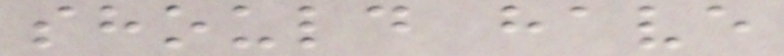should have
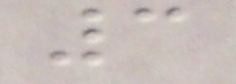3
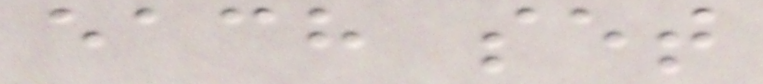each set
